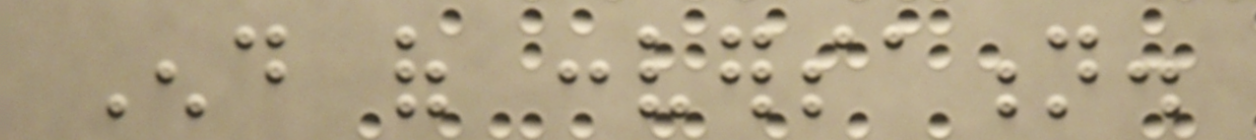End of conversation.
